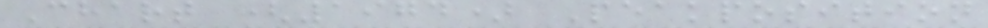Chart (1974) Peakposition
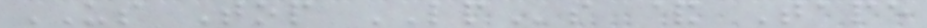US Top LPs & Tape
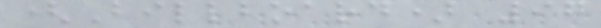(Billboard) 97
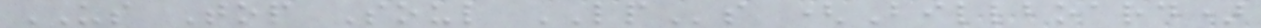US Top Soul LPs (Billboard)
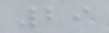29
